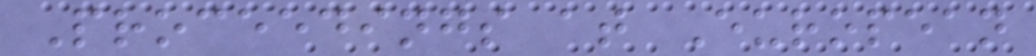Proceedings at European
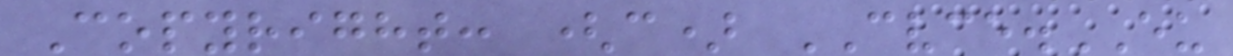Copyright: (c) CVCE.EU
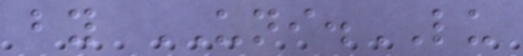by UNI.LU
